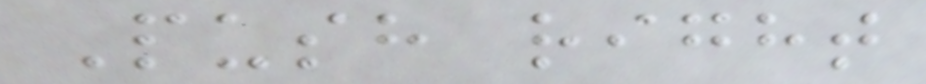Push right
